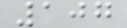107
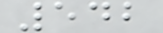542
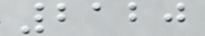2120
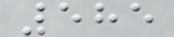585
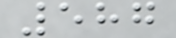587
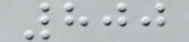800
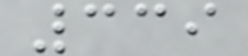339
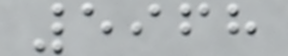5968
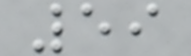59
